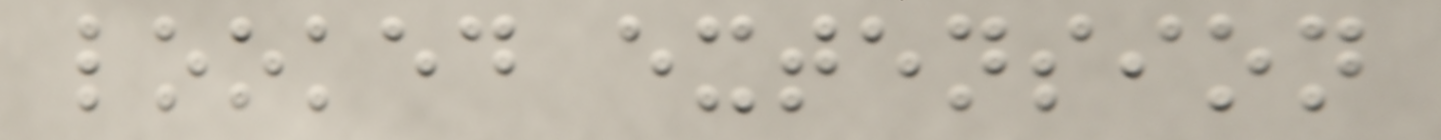looked extension
